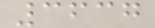3637
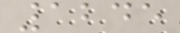1245
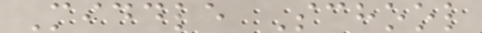Middle School
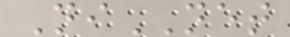NiNET
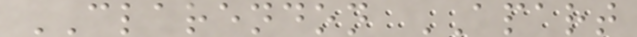CLARENDON APART
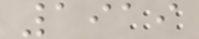1919
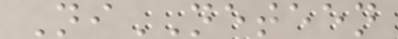NiNETEEN
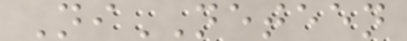NiNETEEN
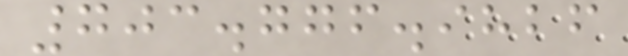703.776.9826
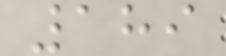189
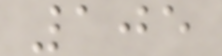105
